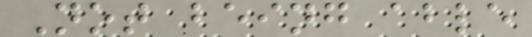Not being able
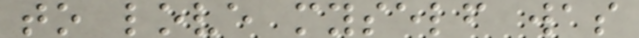to love myself was
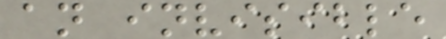an invisible
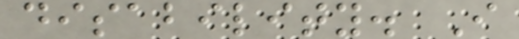disability. I
